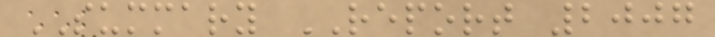SUMMARY REPORT 2007
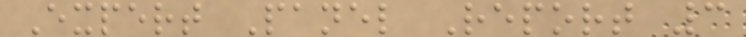Expert Panel Report 3
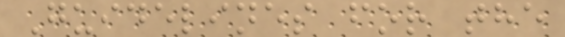Guidelines for the
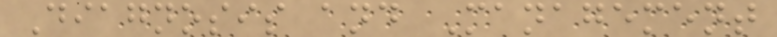Diagnosis and Management
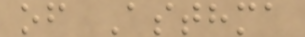of Asthma
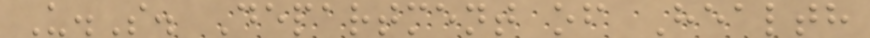U.S. Department of Health
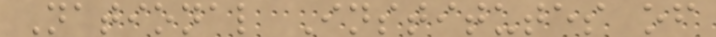National Institutes of
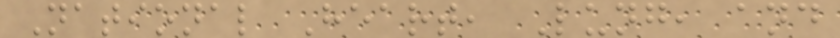National Heart, Lung, and
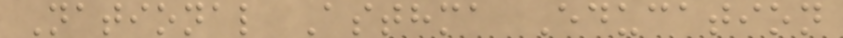National Asthma Education
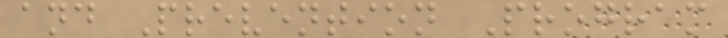and Prevention Program
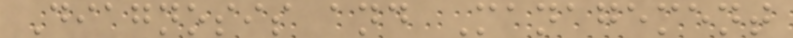Diagnosis and Management
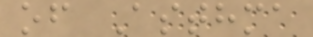of Asthma
